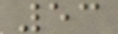53
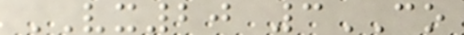VX20 3CO
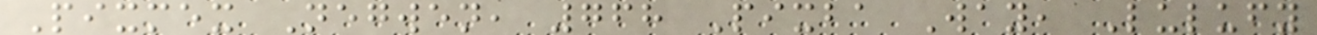Pixmex Negwen, 768 Pixba Way, Lulufy
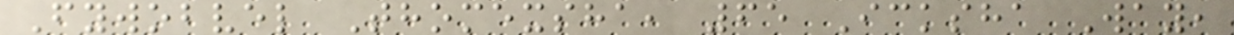Fywobvel Thomexsha, 65 Icksha Way,
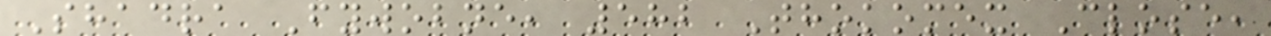Shadra Fywobne, 582 Thokomex Close,
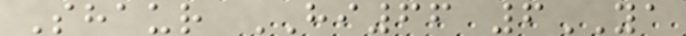Shaur HI66 6YA
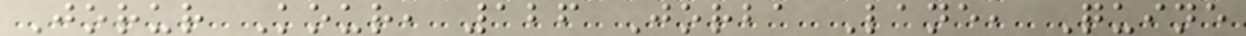Jorur Kour, 126 Jorba Lane, Quine
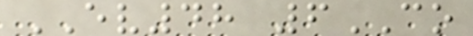EV48 6CO
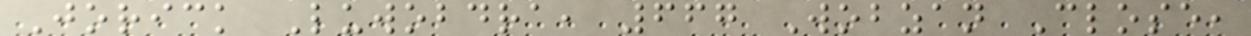Jorick Luwobdra, 667 Wobzan Close,
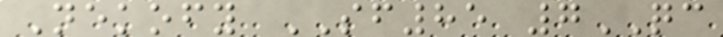Nekofy SF85 7QC
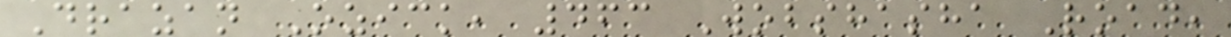Drazan Ozick, 463 Wobshasha Road,
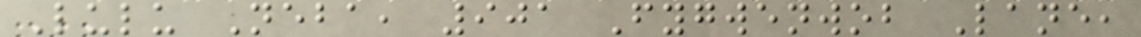Lulu Neba, 901 Fygwenwob Lane,
